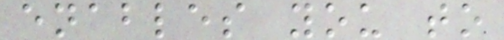enables you to
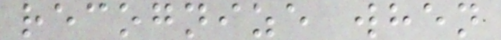recognize when
